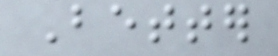Better
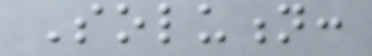Solution:
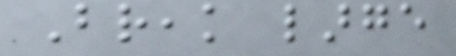Break large
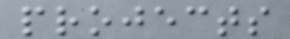projects
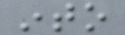into
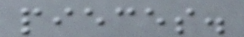pieces.
